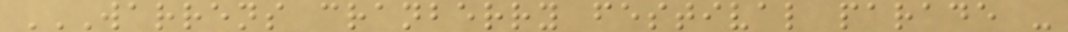WARRENS CRANBERRY FESTIVAL PARADE -
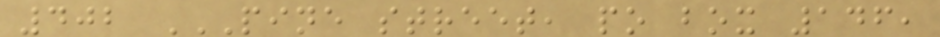402 PINE STREET, PO BOX 146,
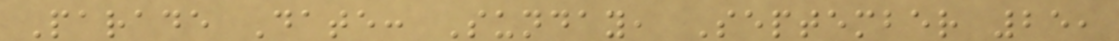Parade Date: Sunday, September 25,
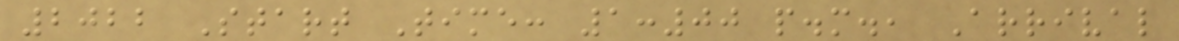2022 Start Time: 1:00 p.m., Arrival
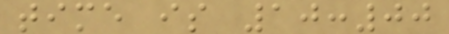time is 10:00
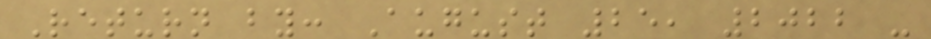Return by: August 25, 2022 -
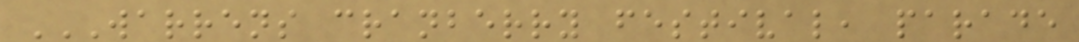WARRENS CRANBERRY FESTIVAL, PARADE
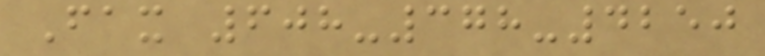Fax 608-378-4250
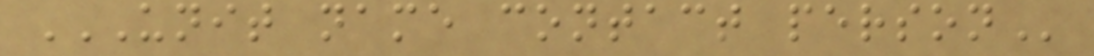UNIT NAME CONTACT PERSON
